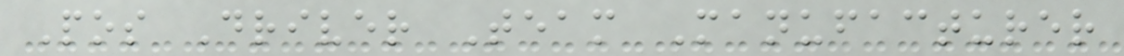Pos Driver Team Manufacturer
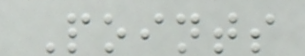Points
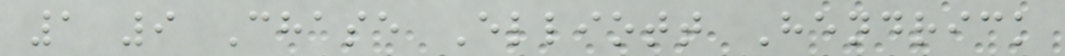1 9 Chase Elliott Hendrick
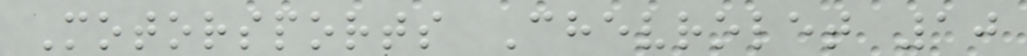Motorsports Chevrolet 10
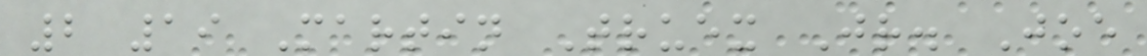2 19 Martin Truex Jr. Joe
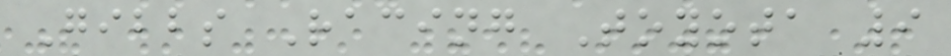Gibbs Racing Toyota 9
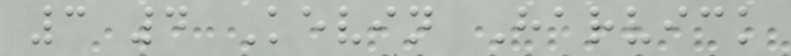3 4 Kevin Harvick
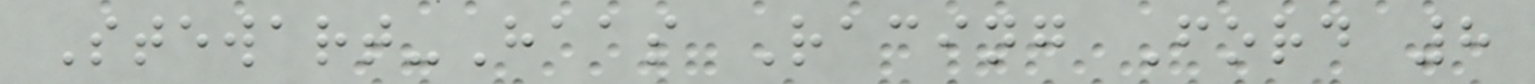Stewart-Haas Racing Ford 8
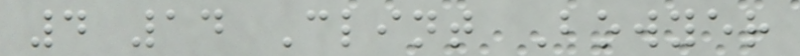4 14 Clint Bowyer
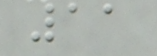11
